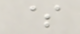$
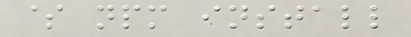$ npm install
